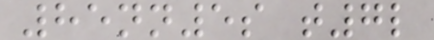85nn5s t7l
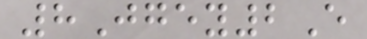8Jgey2E
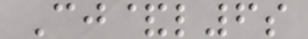Cj&l6s
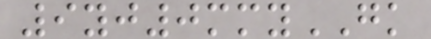9yj0mmyGK
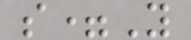s=Y
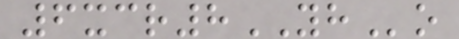6xcr8YHo
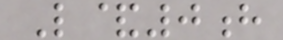L&0h
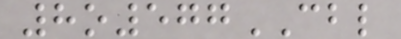8o577CBL
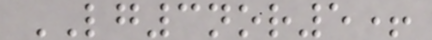LG3nor5+
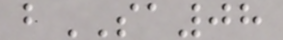bSA08
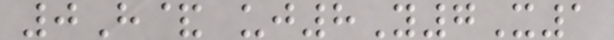0H& uj8Y7X1
